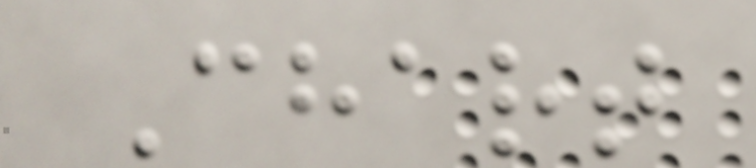Chart
